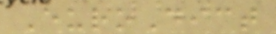EuroDict
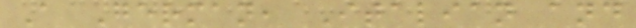A German, Italian and
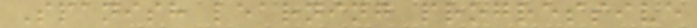Spanish learning progressive
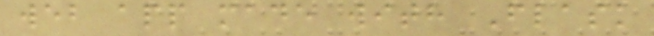web app made with Flask
